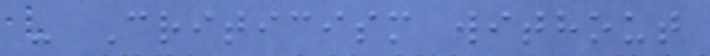- Criticism without
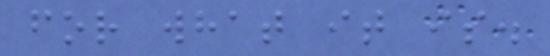for what it is.
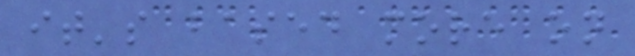it's based more on
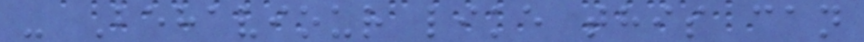- Behaviour like this can
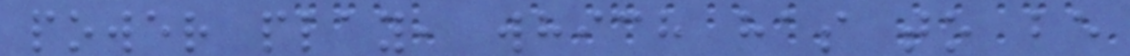power play, which has to be
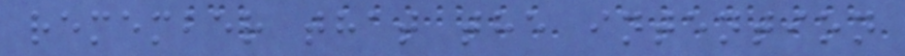remember that the intention
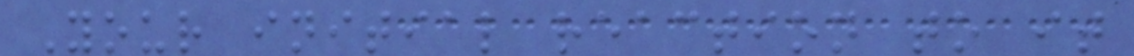Your initial reaction to it
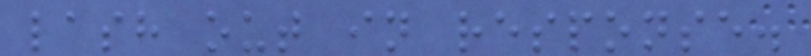lash out in response.
